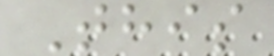This
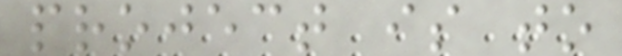project is to
